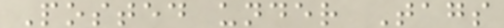Posted under Tags
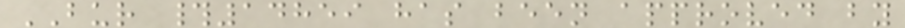BUR #14859 has been approved by
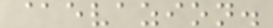@evazion.
